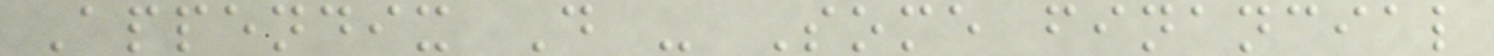Appendix D - Some financial
